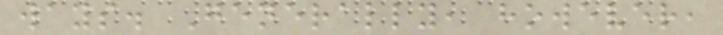ways. Generally, however,
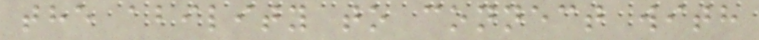the ability to connect with
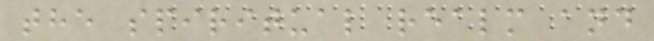the spiritual realm and
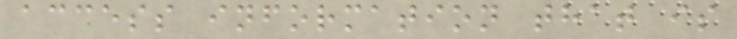access information that is
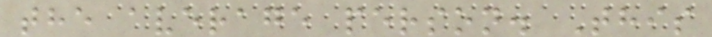the average person. This
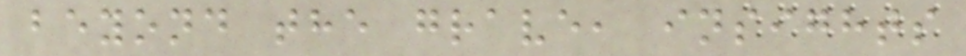beyond the grave, insights
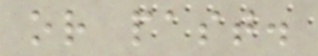or past.
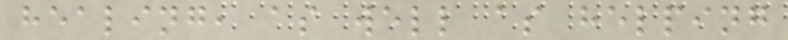healing, as well as helping
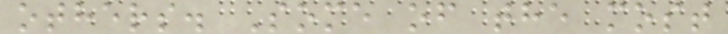others. Some of the most
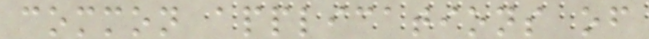common applications of
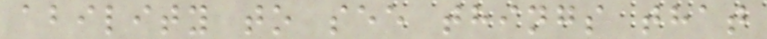ability to see things that
